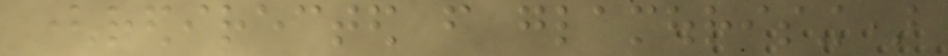(redirected from glamourising)
